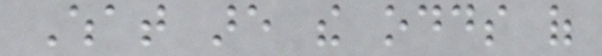What are the odds of
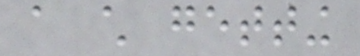a child getting
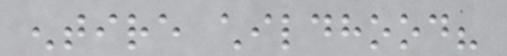entire childhood?
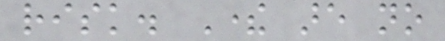risk. There are no
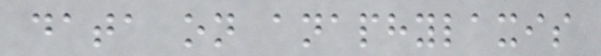data on anaphylaxis
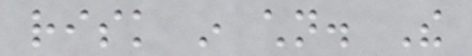risk in children. The
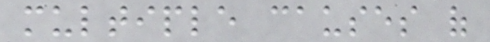multiple causes of
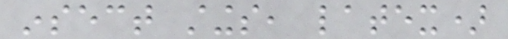insect stings, latex)
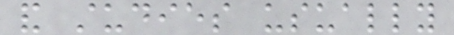and studies usually
